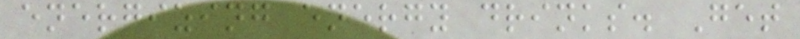energizing energy drinks. Get
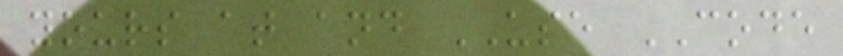yours at and USE CODE
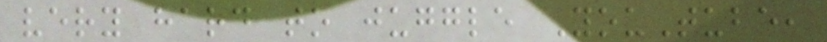very hard to juggle YouTube,
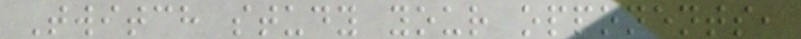Twitch study your opponents,
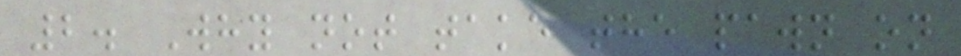2. Why not take the pawn on
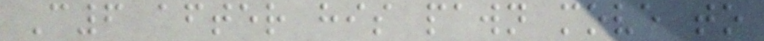C6 after his pawn move to
